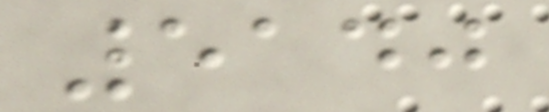5140
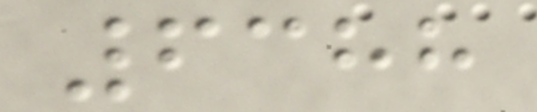6388
